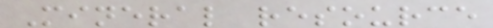Mineral resource
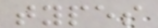types
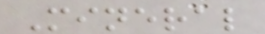Mineral
